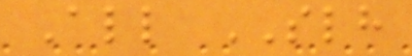All SLH
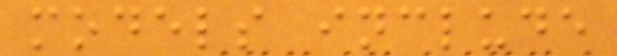models include
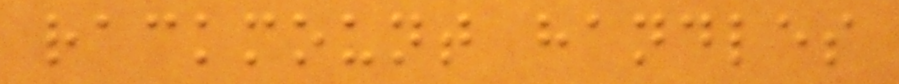rackmount handles
